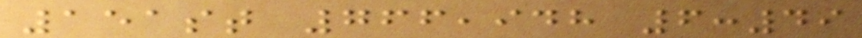151st 766,948 6:49
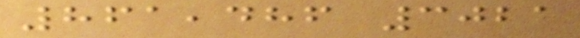861,486 3021
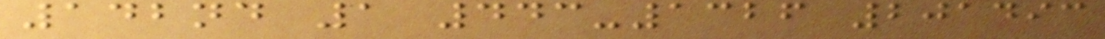142nd 1 443-1326 201493
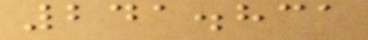241.831
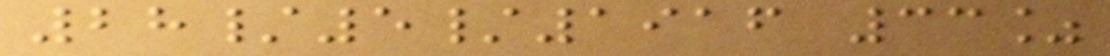28/5/1916 33%
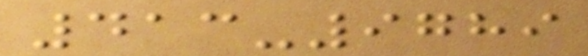413-9789
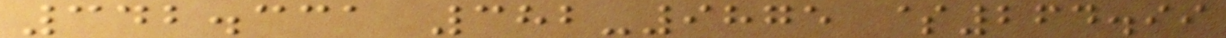342.331 382-9875 $264.99
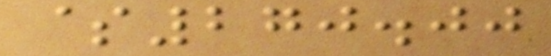$270.00
